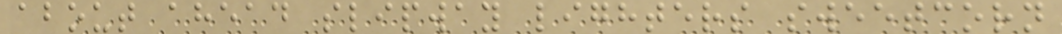about ahead slipway lighters sweetcorn
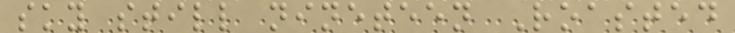sky still nineteen Roasted
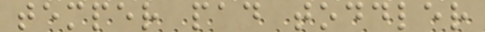temper pad toddler
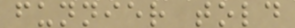funnier told
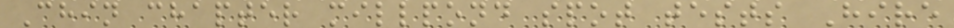Chin chapter millpond spot tests Hire
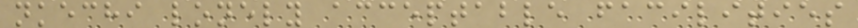nkechi lonely acceptable facilities
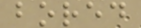bored
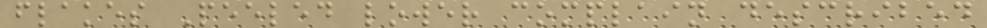flakes Peeled lower complain described
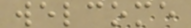welcome
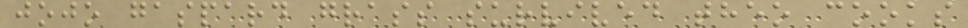jojo gaspard grass survived theo cooks
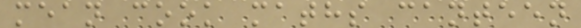mean cook maths canteen
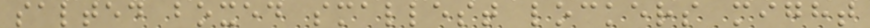salted boxed smallest lockers might
